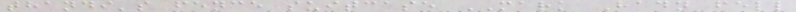thandi's fence suitcase MARK Hadn fell
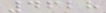4628
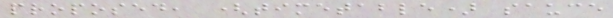proposed, (timetable) sauce
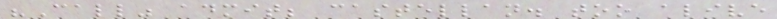"Call" admit; castellan. too alive
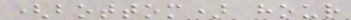(bottom) hour
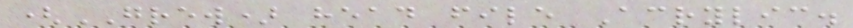(GREW) head file Acrylic.
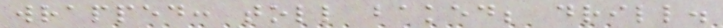wrapped: toll baked; drill.
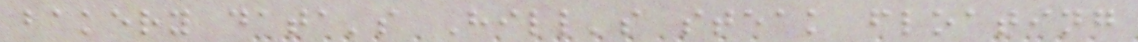bakery data's Hill's steak floating
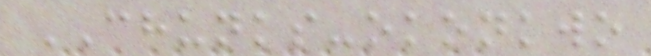CHUNKS-okonkwo
